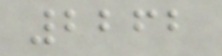2262
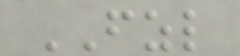FZL
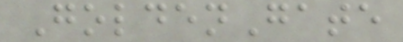GoldenGate
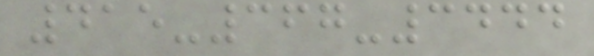415-367-3444
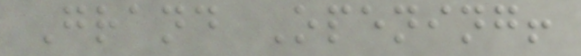Grand Opening!
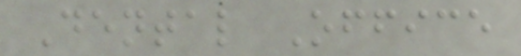Dental Office
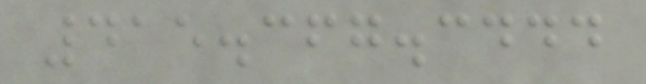415.367.3444
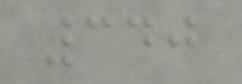340
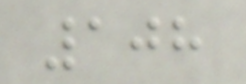108
